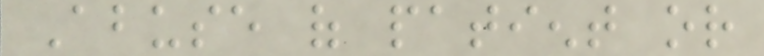Abuse of patient or
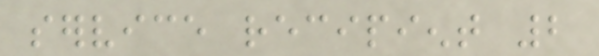service recipient 2
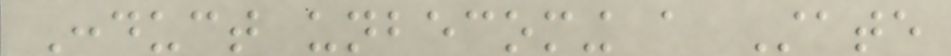Conduct unbecoming a State
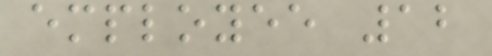employee 12
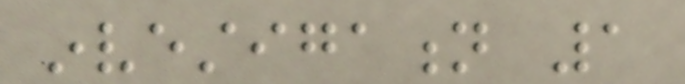investigation 1
